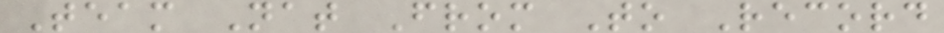Team Nat From To Record
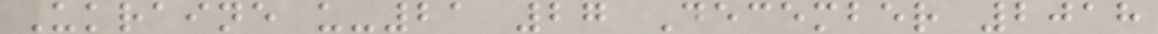Ukraine u-21 27 December 2018
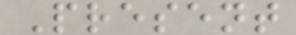Present
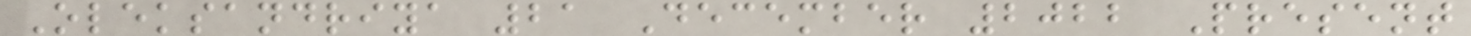Oleksandriya 21 December 2022 Present
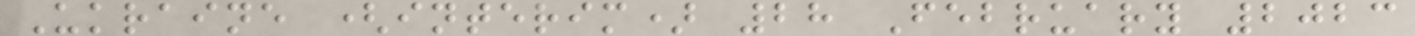Ukraine (interim) 28 February 2023
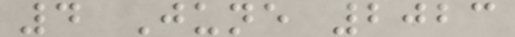4 June 2023
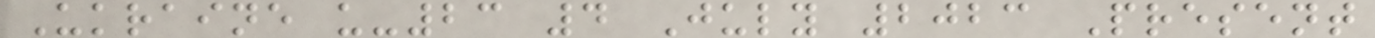Ukraine u-23 4 July 2023 Present
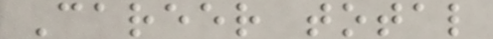Career total
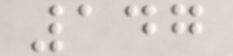147
